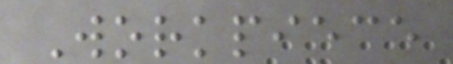Workpiece
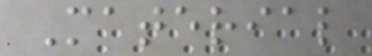Material
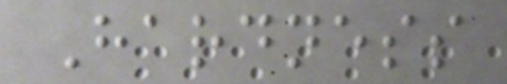Hardness
